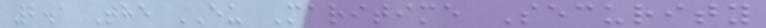2.1 The EU Maritime Security
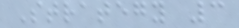Strategy 3
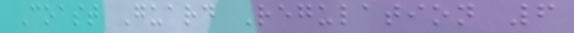Coast Guard Regulation 6
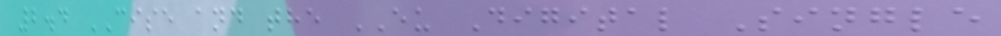2.4 CISE and the EU Digital Single
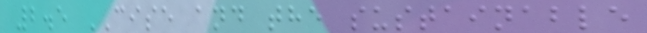2.5 CISE and the sustainable
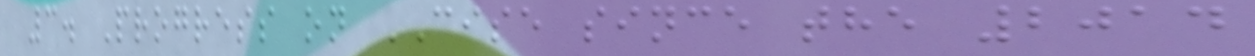3. Progress on CISE since the 2014
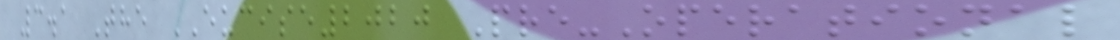3.1 The EUCISE2020 Pre-Operational
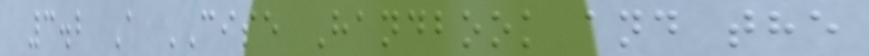3.2 A CISE Handbook and the
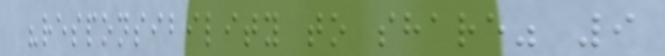"responsibility to share" 9
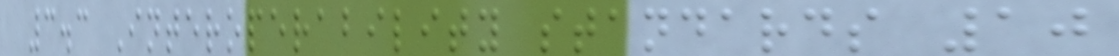3.3 Interoperability standards 10
